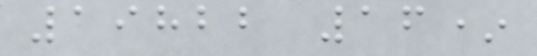19822 16*
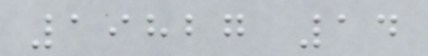19827 14
